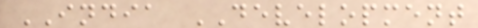INDIA DEVELOPMENT
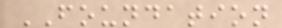FOUNDATION
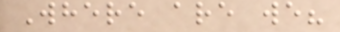Where are we?
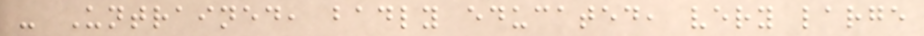- Untrained, badly educated, very large
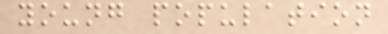young population
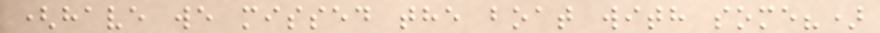(have we missed the boat with some?)
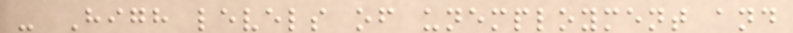- High levels of unemployment and
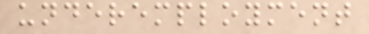underemployment
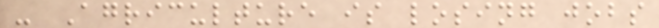- Agriculture is losing jobs
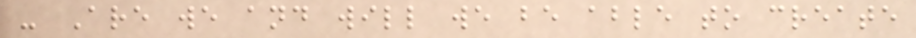- Are we and will we be able to create
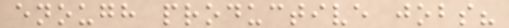enough productive jobs?
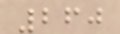260
